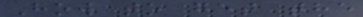How to get the
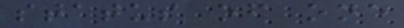status of one
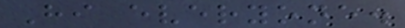Hi everyone.
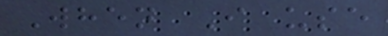When I use
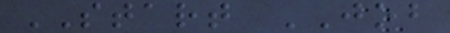START JOB
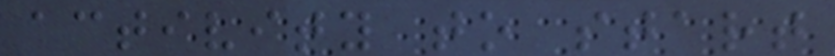activity to start
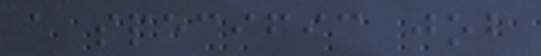a specific job
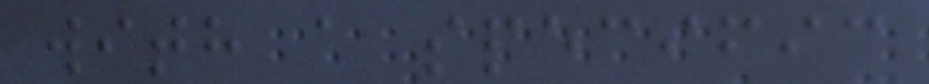with a specific
